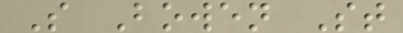S Bowen St
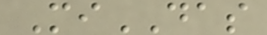MiDAS
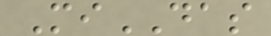MiDAS
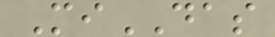MiDAS
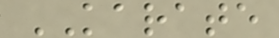KARATE
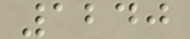1240
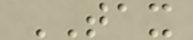TAX
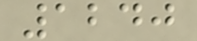1240
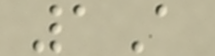1A
